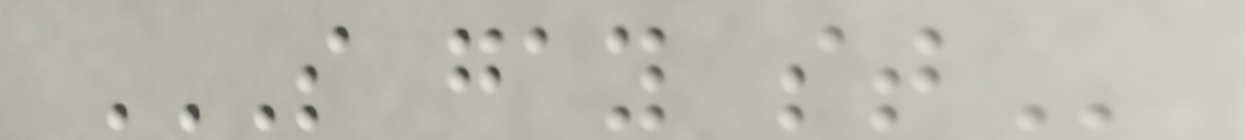S GAY ST
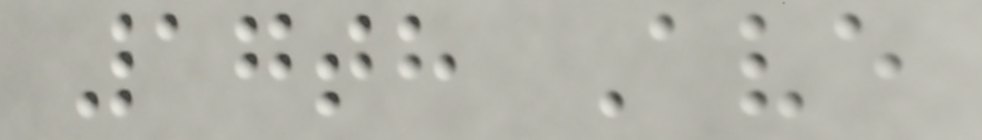17th Ave
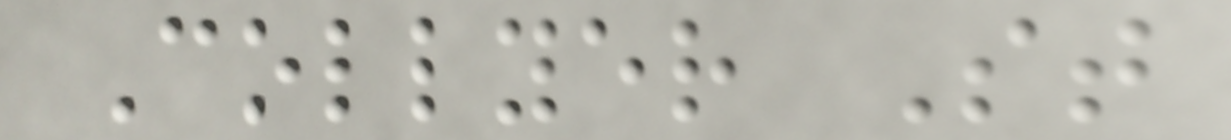Collyer St
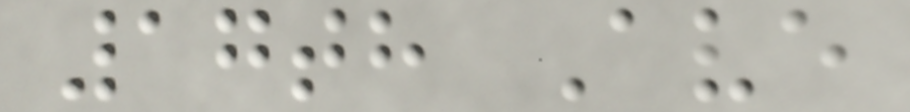17th Ave
